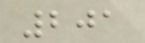201
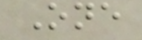One
